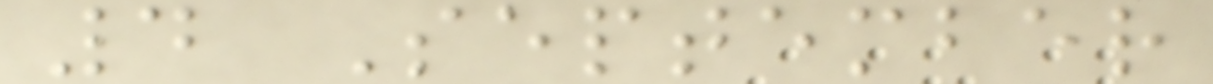4 September
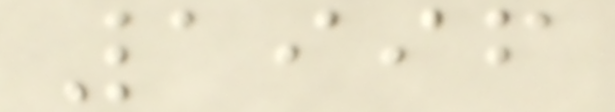1996
